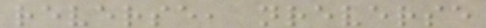reverse, nreverse
